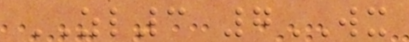ZL3 7WX
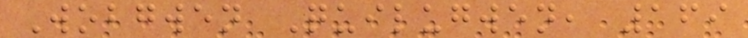Wobgwen Quilugwen, 169
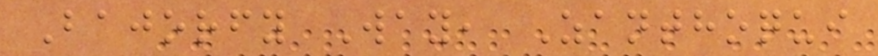Bajorfy Way, Zanthoqui
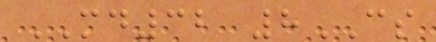MD32 8CS
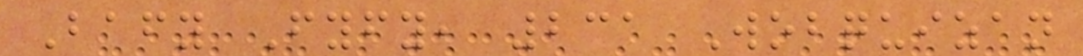Bafy Fyfy, 231 Wobquizan
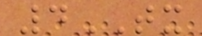4TX
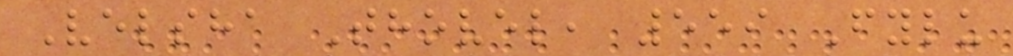Velsha Thovel, 559 Fylu
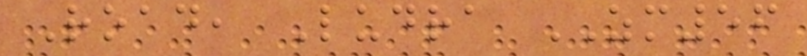Road, Ludra ZM56
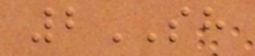2SH
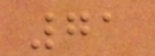71
